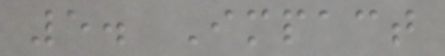5. Impact
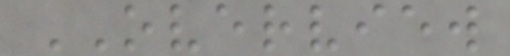OVERVIEW
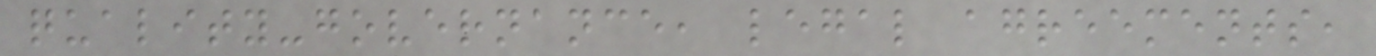quality-governance, legal agreements,
